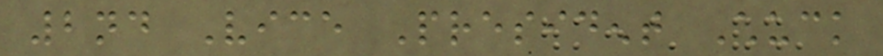2nd Vice President Chuck
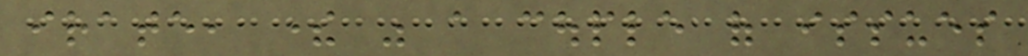irate, there was a couple of issues
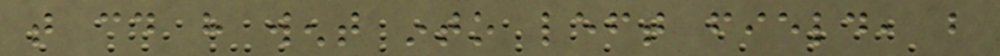that could have went into left field, but
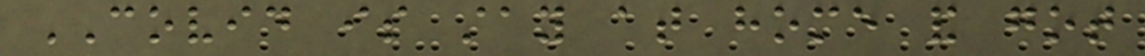COVID is stay at home and got
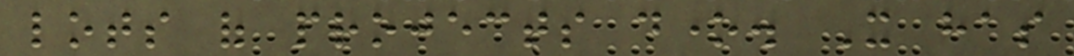lots of projects done. It has
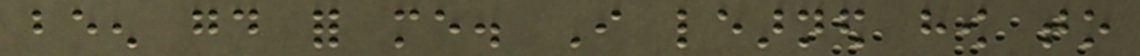been good for me. I learned how to
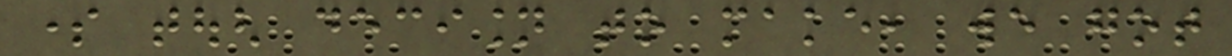some tough decision to make, we got
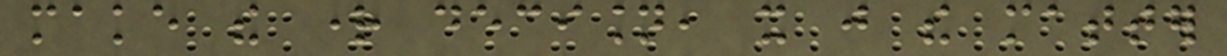make the right decision, it just the matter
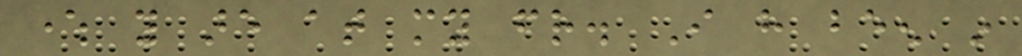where you are at my friend. I have been in
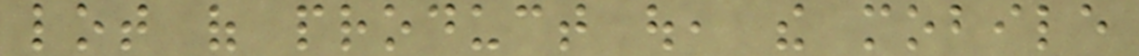lot of product out, the mobile
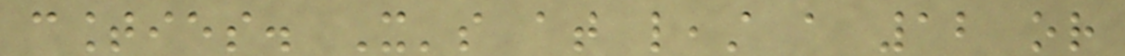counties. It's at least a 12 or
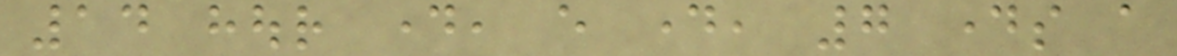14 hour day, every day, 7 days a
